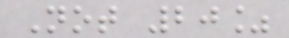Not 20%
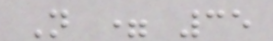N = 35
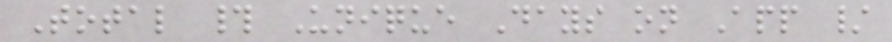Total # Unique Days on App /
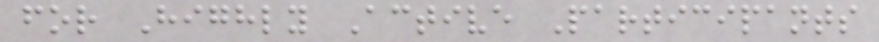for Highly Active Participants
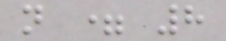n = 8
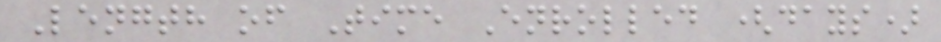Length of Time Enrolled (days)
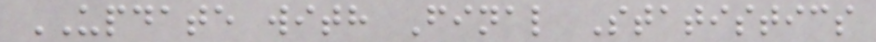UPDATE with Final Statistics
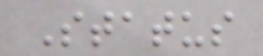Status
